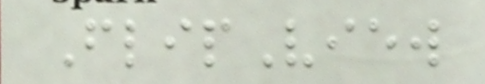FlipView
